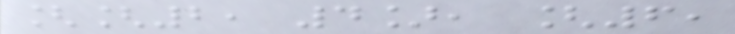[[2, 4], [6,
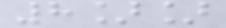8]]
